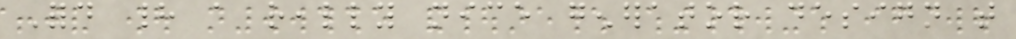Ford had a really nice generator design that
